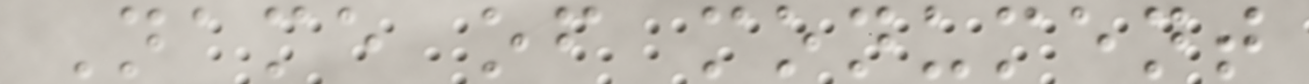Name of monument
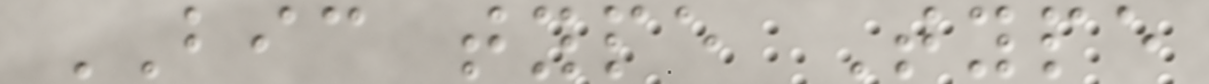BIC type Type
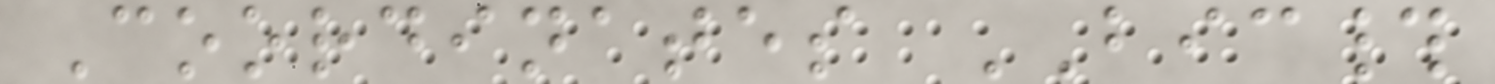Coordinates BIC#
